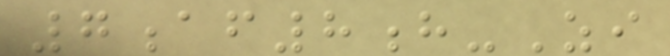7af8h-Zi
